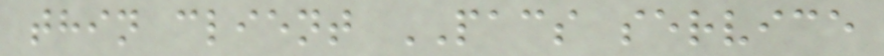thin client PACS service
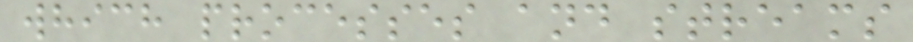which processes and streams
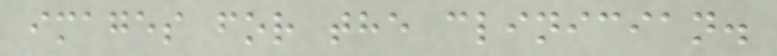images for the clinician.
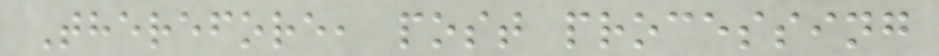Therefore, post processing
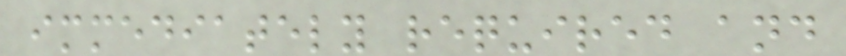immediately required and
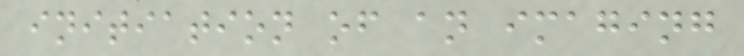initiation of an imaging
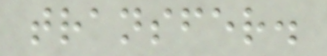transfer.
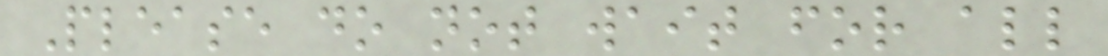Please do not wait for all
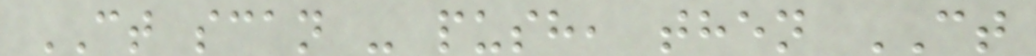CT scan - push, then CT
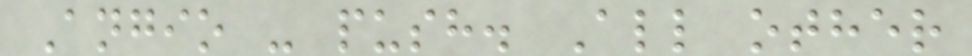Angio - push. All other
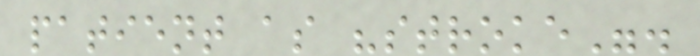patient as "stroke".
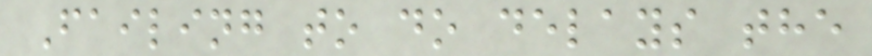Failing to do delays the
